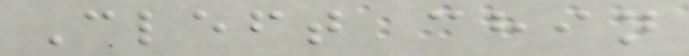Cleft chin
